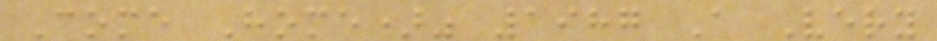Come Home)" 1987 A Very
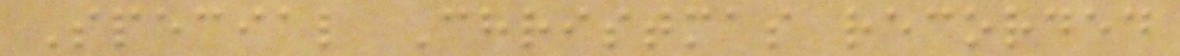Special Christmas recorded
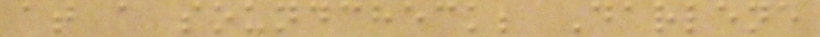at a soundcheck; Darlene
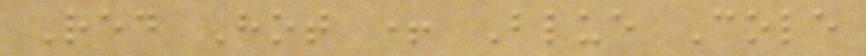Red Hot + Blue Cole
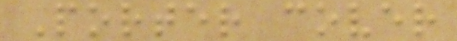Porter cover
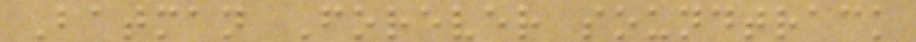Batman Forever soundtrack
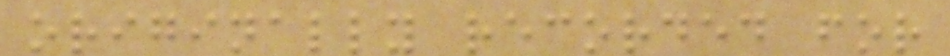originally recorded for
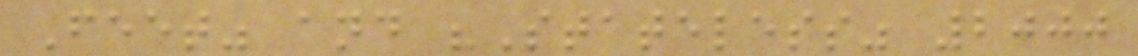Feet" and "Stateless" 2000
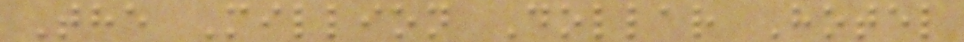The Million Dollar Hotel
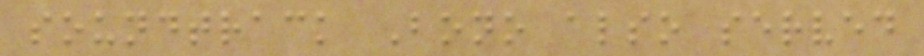soundtrack Bono also served
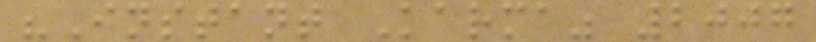"Instant Karma" 2007
